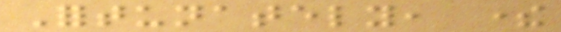Fortunately, there
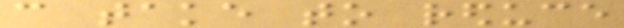can take to reduce
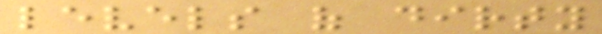levels of dirty
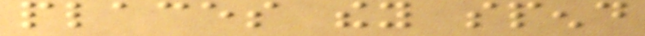places they spend
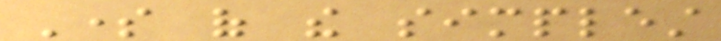Some of the simplest
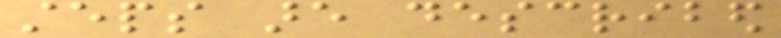steps are described
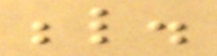below.
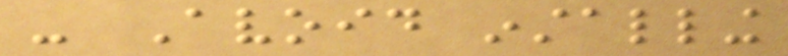- Avoid installing
